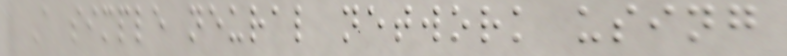A simple neural network using
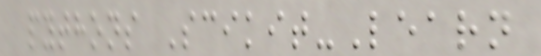pythons Scikit-Learn
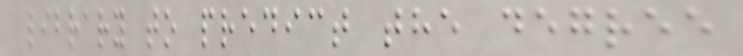library to predict the degree
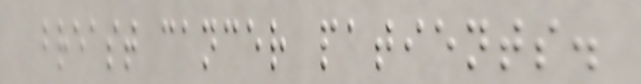breast cancer patients.
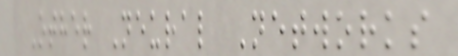Other Neural Networks
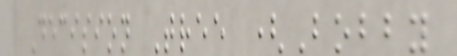Decision Tree (Bobby
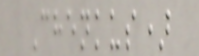Chenkus)
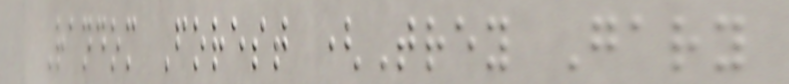Random Forest (Trey Gary
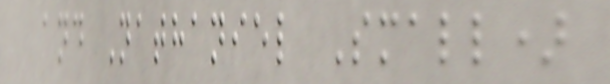and Nathaniel Small)
